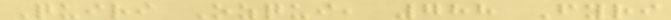Quiri Ozqui, 788 Fyri
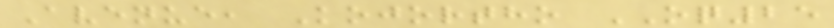Avenue, Kojortho OQ25
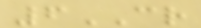6CR
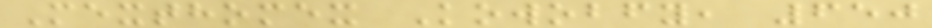Mexthomex Kowobfy, 650
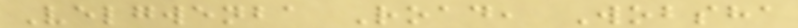Velgwenba Road, Wobsha
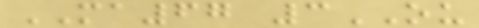MA67 3OU
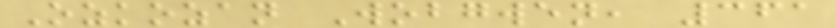Ozkozan Wobgwen, 361
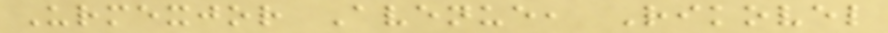Urmexjor Avenue, Rikovel
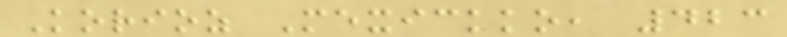Korioz Mexickko, 423
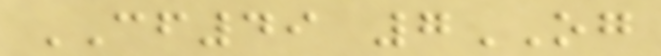CF49 7OG
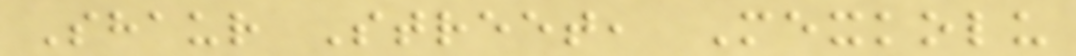Shaur Street, Mexkolu
